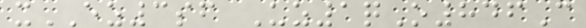xEZ3sf Uz1qO846C
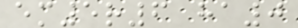em5r6 ha0
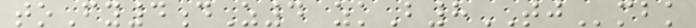toFy4dZ4 zkB8TJmbk
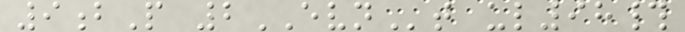9bP 2EVNt ul98#
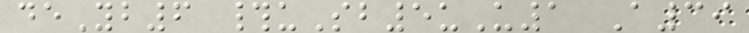deYb6 #uSb5uU1 A39
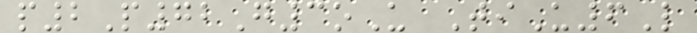p2P72G3oU TiU6L
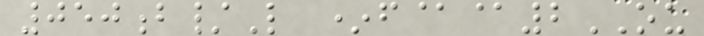050b/L *f@@2OU
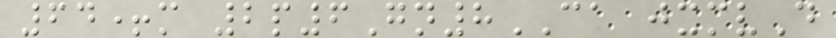64+m 2p6Gn8CA jxmvD
